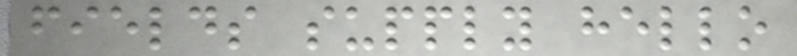fields supply hello
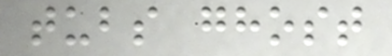tubs ghost
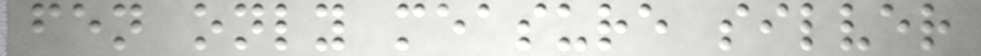fen only measure silver
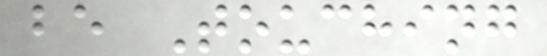be Touching
